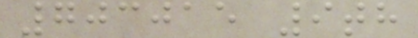703015 9th
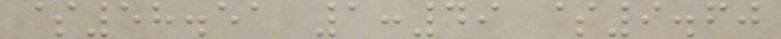$58.51 1:49 $9.60
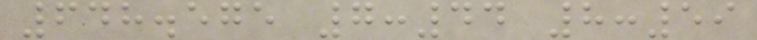648.575 7:44 8:59
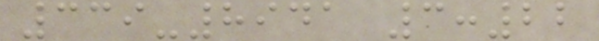339-8941 3:22
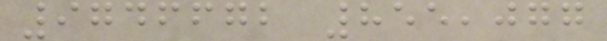9746672 855,077
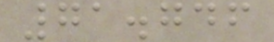71.746
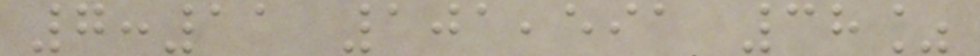7:11 101,591 38%
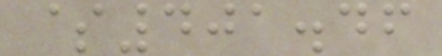$401.46
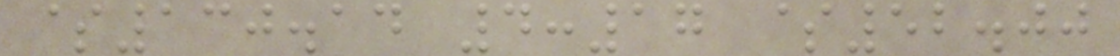$130.14 4:17 $52.00
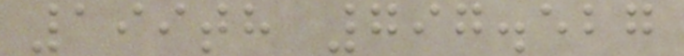199th 797.527
